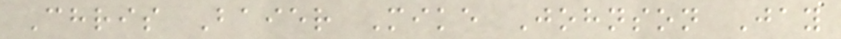Chris Baier Mike Johnson Jay
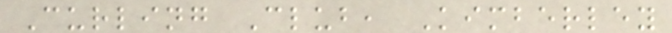Curling Club, Kimberley
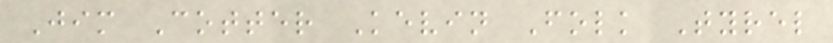Jim Cotter Kevin Folk Tyrel
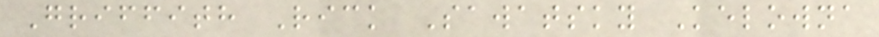Griffith Rick Sawatsky Kelowna
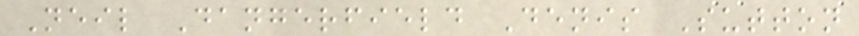Neil Dangerfield Denis Sutton
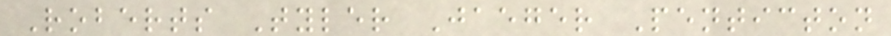Roberts Tyler Jaeger Penticton
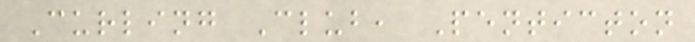Curling Club, Penticton
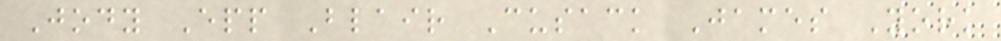Jody Epp Blair Cusack James York
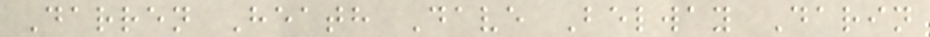Darren Heath Dave Belway Darin
